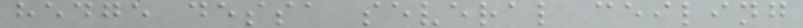hedge dessa several ceiling
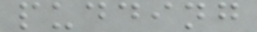pudding
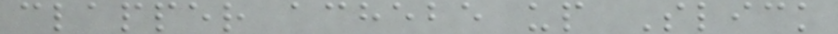clapper achebe up Slick
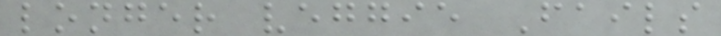longer veggie Fails
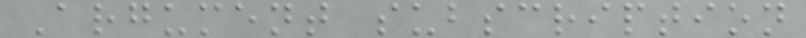Argument subscription
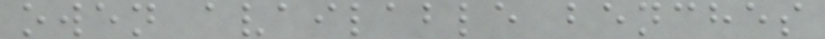owen available benches
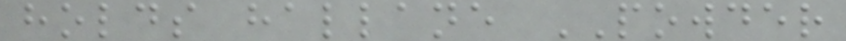holds hallane POWDER
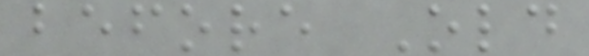before Old
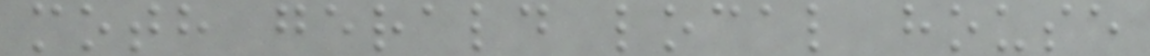moth gerald local house
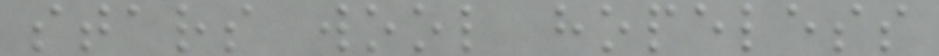stars wool hopeless
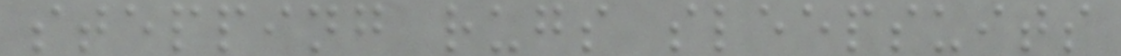stepping rugs sleepsuits
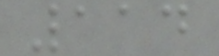114
